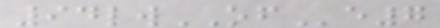94lwOFe7
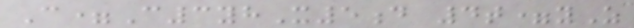C=C3yhX5d 4t=yZ
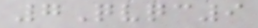7Qvqc9
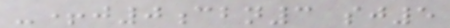-+j0cbn3 sj5
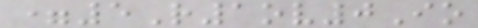=5R1ov0Io
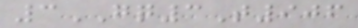3GQ3T906
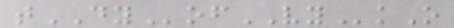tDYofVYkO
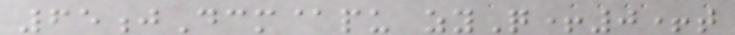65jDcm@pu zyQ+0+t
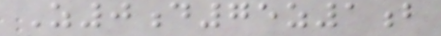Z0d75z1b
